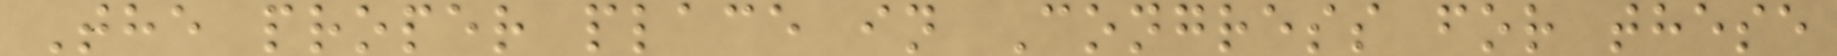The proper place in Congress for these
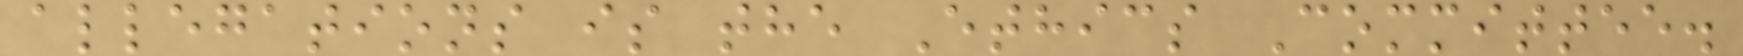allegations is the Ethics Committee.
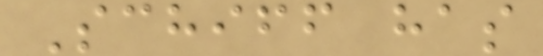Schiff has
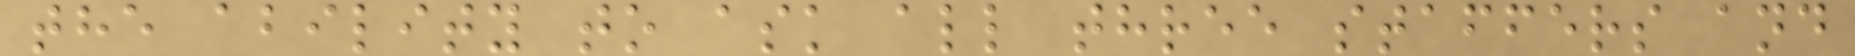the ability to ask all three staffers and
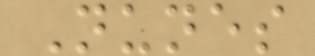Nunes
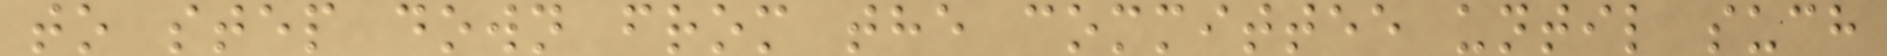to step down from the committee until such
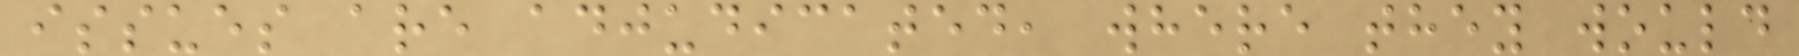issues are adjudicated, where they would
